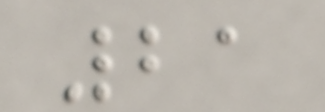21
